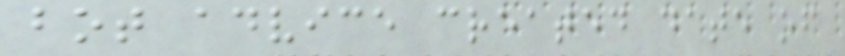bot advice created date of
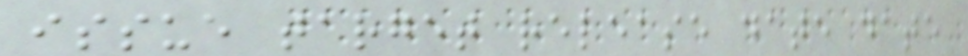issue target release date date
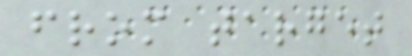from target
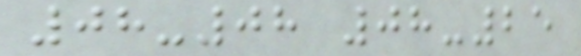08-08 08-25
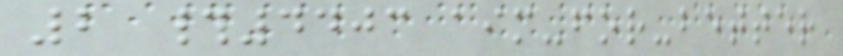2 #4403 aim-for-better
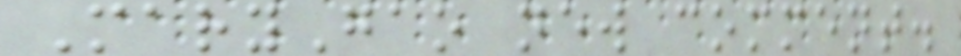MaryGao new comment.
